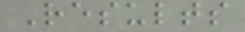Results
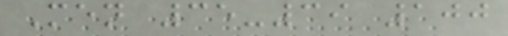Men 35-39 100
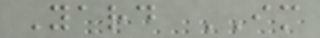Yard IM
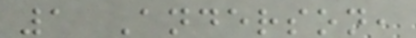1 Anderson,
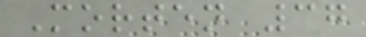Morten 37
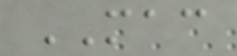MAC
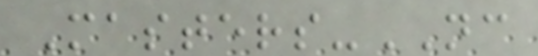Masters-NC
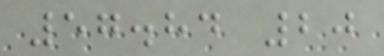57.84 20
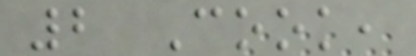2 Cook,
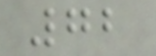72
